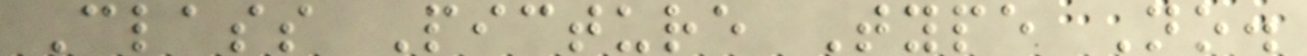Class Picture Type No.
